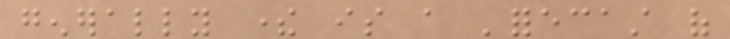generally there is a 'forecast of
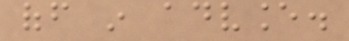off in advance.
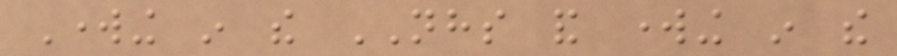Working in the NHS and working in the
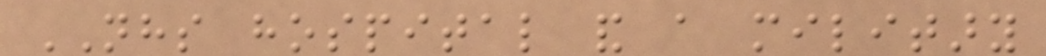NHS hospital and a military
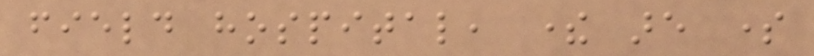field hospital, there are some
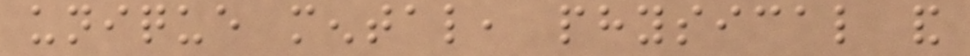unique mental, physical and
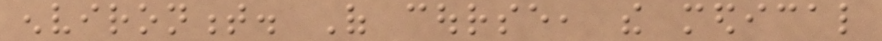environment. Of course, the medical
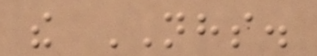the NHS.
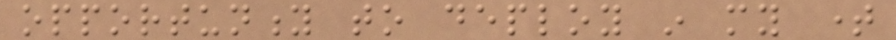opportunity to deploy in my time
